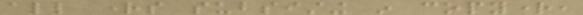all rights subsisting in copyright,
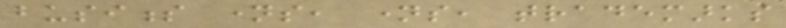business names, names, trademarks
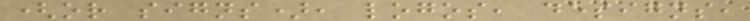(or signs), logos, designs,
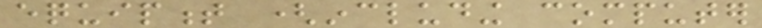equipment (including computer
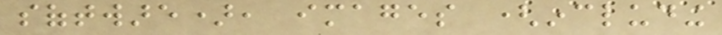software), images (including
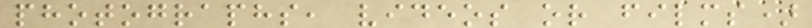photographs, videos or films)
